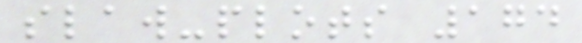slaw-plots 174
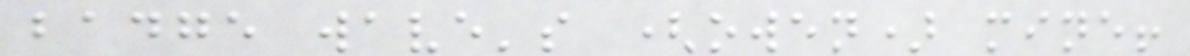badge wave's (owen) mine!
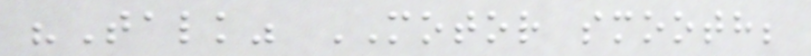"Talk" MOTOR smooth;
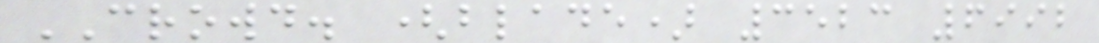CROWD. (blade) 3523 6992
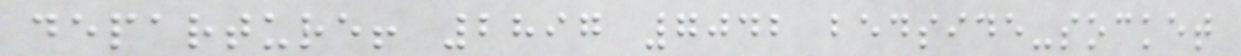departure! 2897 7042 bedside-socket
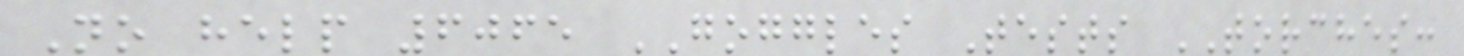No help 6065 GOGGLES Tests TORCHES:
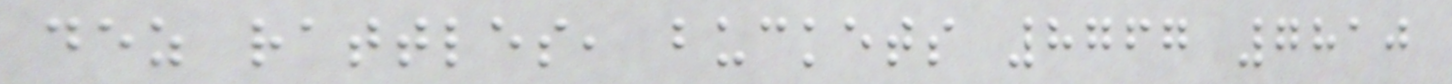dez rattles, buckets 8767 7810
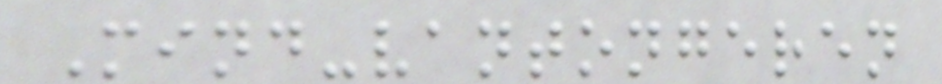Mind-vantongeren
